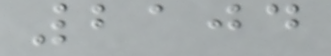2104
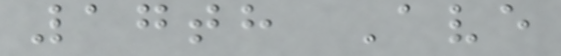17th Ave
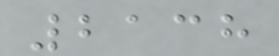2138
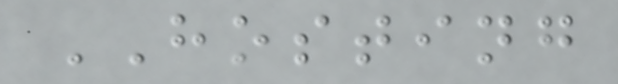HOSTING
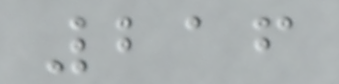216
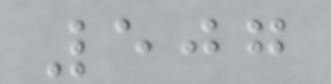507
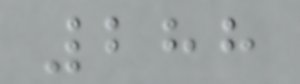288
